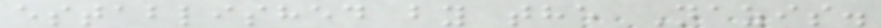established by the Nazis.
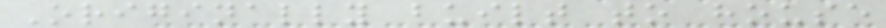Originally built to house
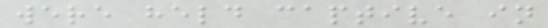were held captive in
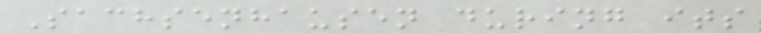Sachsenhausen during its
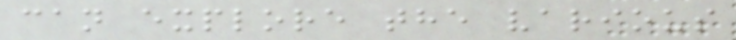can explore the various
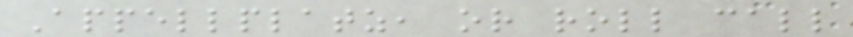Appellplatz, or roll call
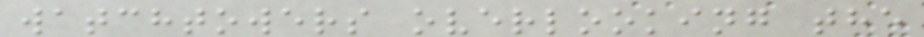watchtowers overlooking the
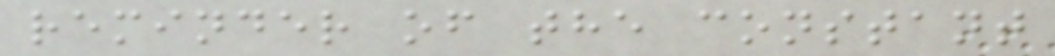reminder of the constant
